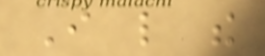I like the
